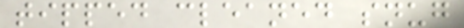tipped cleaned snug
